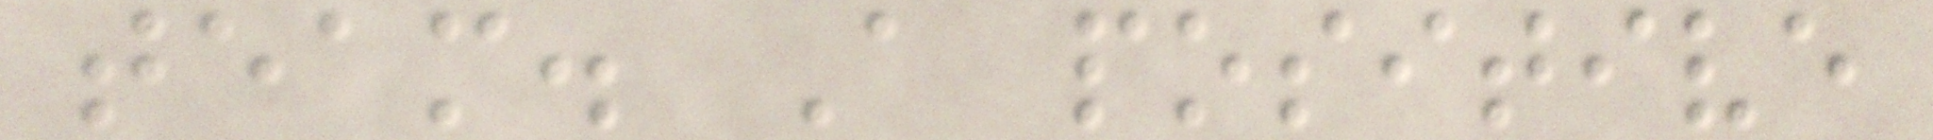team. A positive
